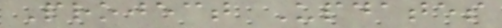Project Updates
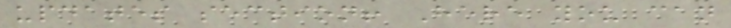updates section! Here you can
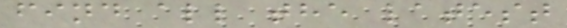find all the latest
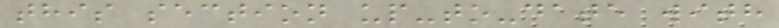this section up-to-date with
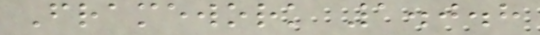Framework 1.0.8
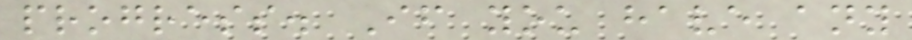progress. If you have any
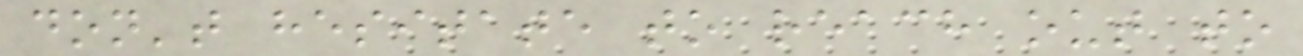don't hesitate to reach out to
